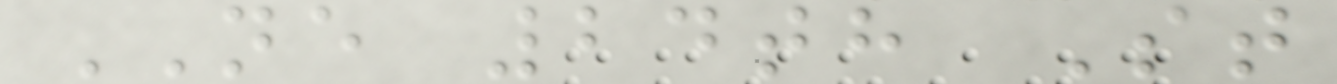NE 24th St
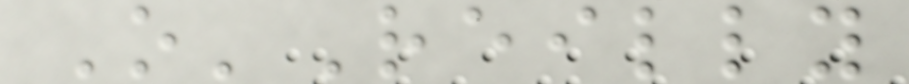O'Reilly
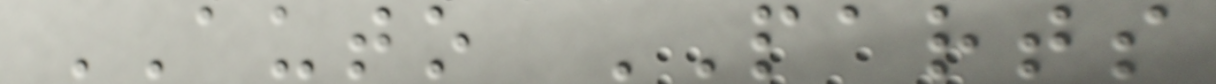AUTO PARTS
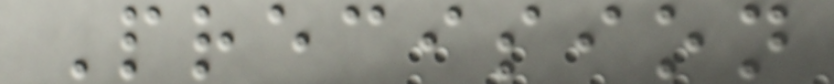Precision
